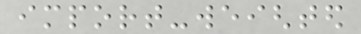import-weighted
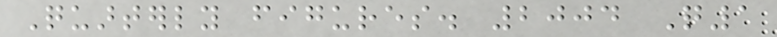Quarterly figures. 2004 Q1
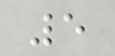5
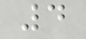4
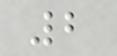2
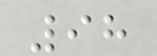98
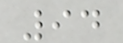94
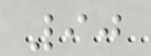90
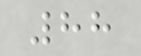88
